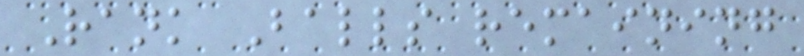Rank Balls remaining
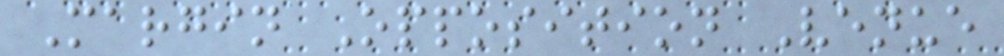Margin Opposition Venue
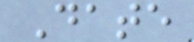Date
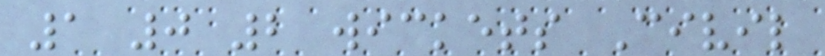1 0 2 wickets Civil
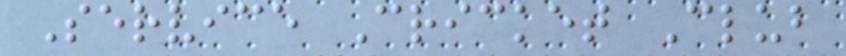Service Cricket Club
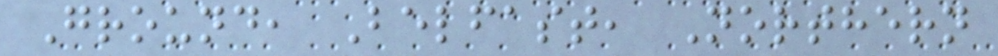Ground, Belfast, Northern
